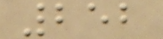252
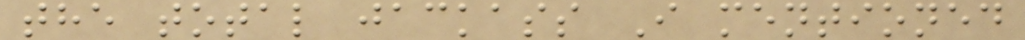the total jackass I mentioned
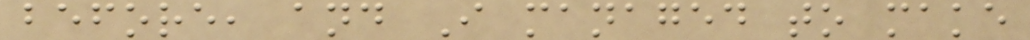before, and I managed to make
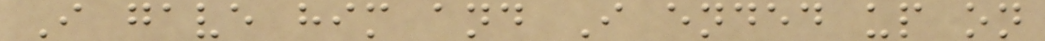I gave him and I ended up on
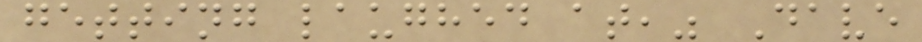getting laughed at," Dave
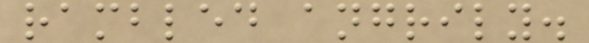rambled angrily.
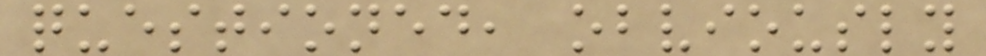questioned, obviously
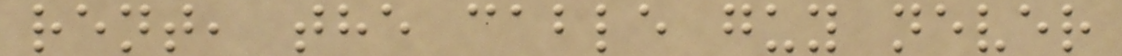rent, the cable guy never
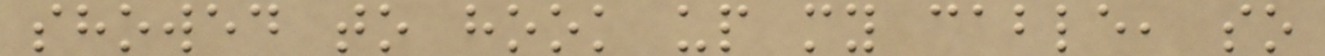showed to hook up my cable, so
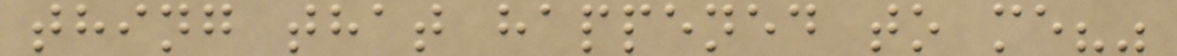thing that happened to me?"
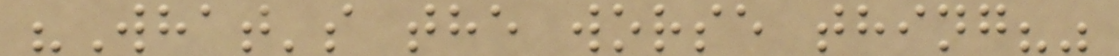"What's the worse thing?"
